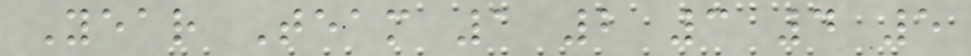Year Team 1 2 3 4 5
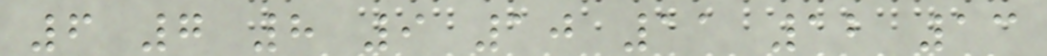6 7 8 9 10 11 12 13
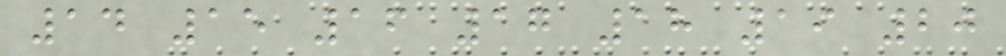14 15 16 17 18 19 20
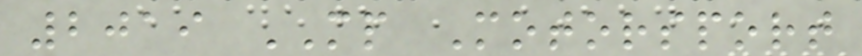2019 MP Motorsport
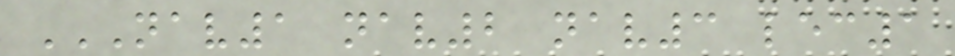NAV1 NAV2 NAV3 LEC1
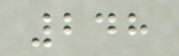248
